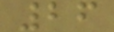26
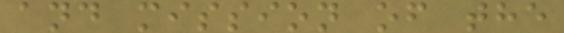and mission of the
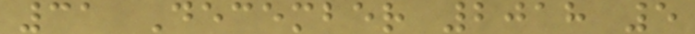31 December 2018 5
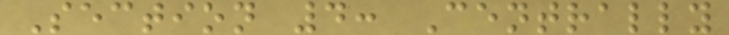Section 4: Centrally
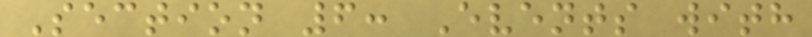Section 6: Events with
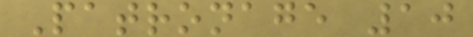Patronage 10
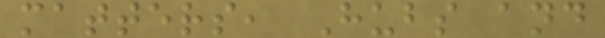matters, Hubs and
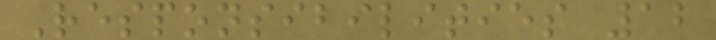Responsibilities 12
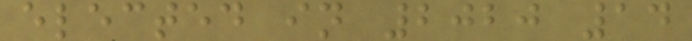elected in 2020 14
